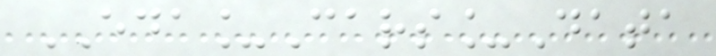EDA_Cars_Data
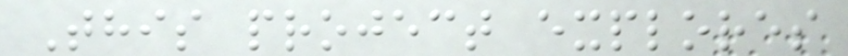This project explores
